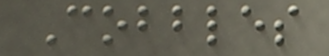Cobbles
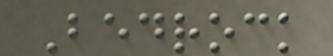Bedrock
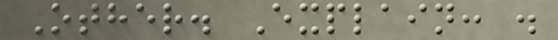Other. Explain: .
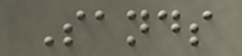Sands
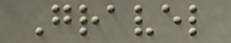Gravel
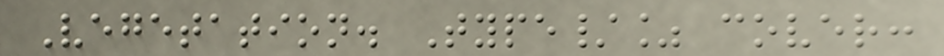Vegetation. Type/% cover:
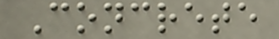Concrete
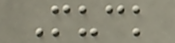Muck
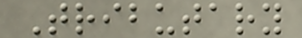Tributary
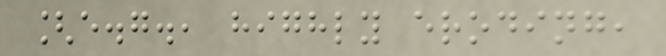[e.g., highly eroding,
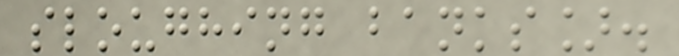sloughing banks].
